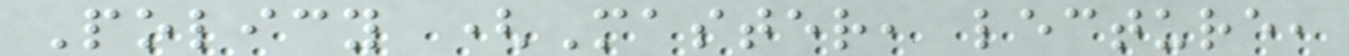Policy (Master, lecture,
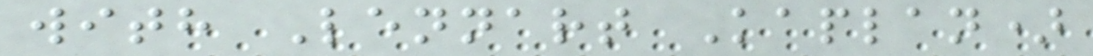with Lennart Kaplan)
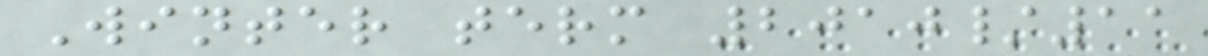Winter term 2010/11
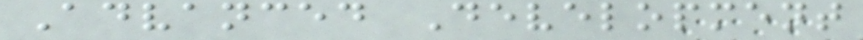Advanced Development
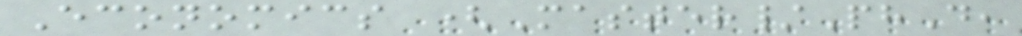Economics (Master/PhD,
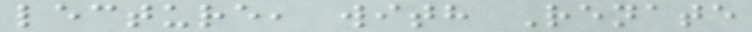lecture, with Renate
